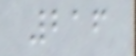216
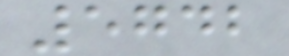5742
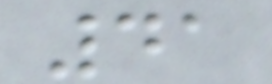41
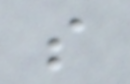s
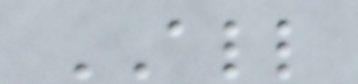ALL
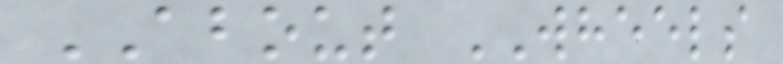ABOUT WHEELS
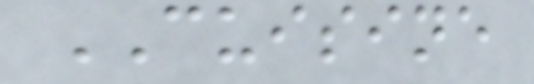CUISINE
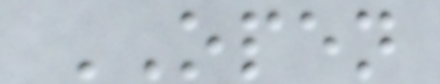OPEN
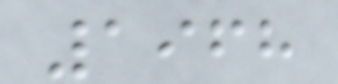1968
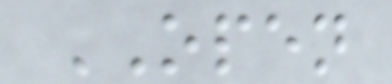OPEN
